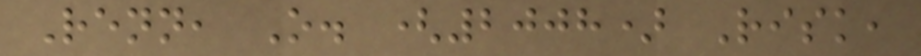Renn, O. (2008) Risk,
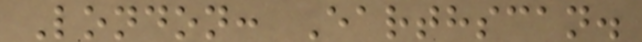London: Earthscan.
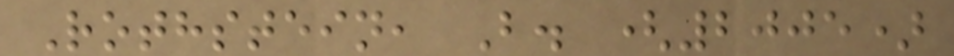Rothstein, B. (2005)
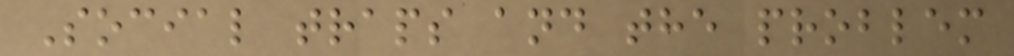Social traps and the problem
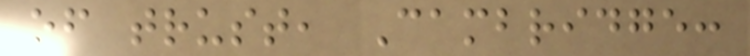of trust, Cambridge:
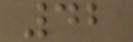42
